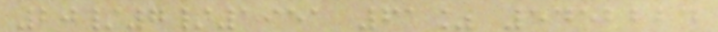20/7/1951 61% 5452224
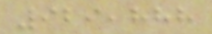929,888
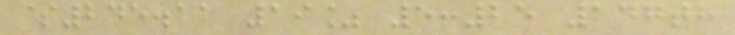$245.11 19% 5:25 147th
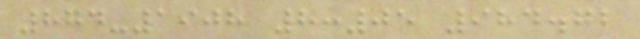874-1908 8:05 984.72
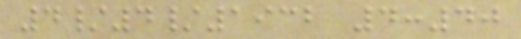4/4/1932 4:40
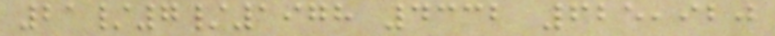21/7/1978 4332 625,920
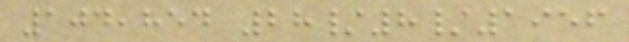104,854 28/8/1956
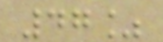47%
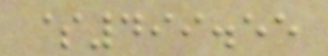$499.55
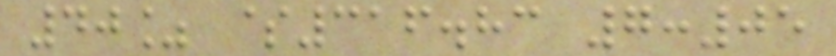40% $316.83 7:05
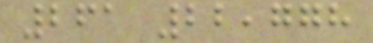261 22,778
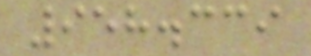958.339
